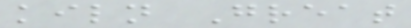kiln Great
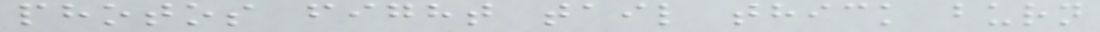photos fight tail thick burn
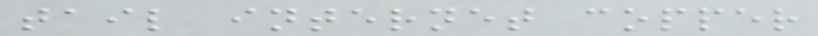tail internet copper
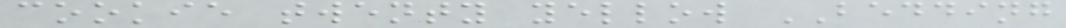cookie twenty yellow BEDDING
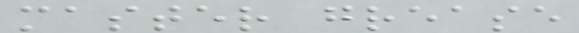master grease
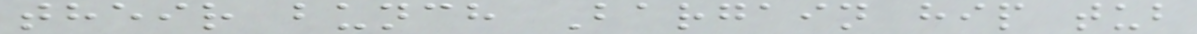their bunch Bargain hip tub
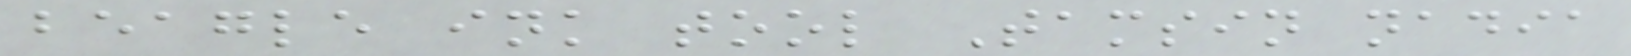beagle ink tool Tamsin nadia
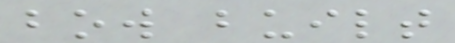bow built
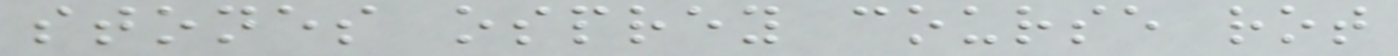stones osprey course rot
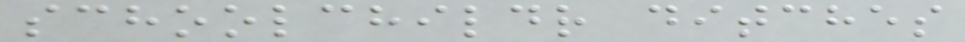schoolchildr ditches
